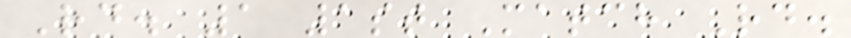Rd. 1 1st Match Rd.
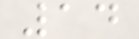14
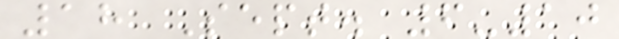18 Sept. 6-10
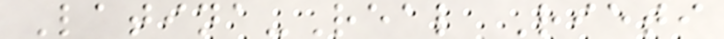Latina-Real Rieti
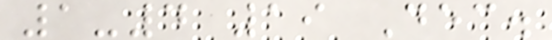1-4 19 Dec.
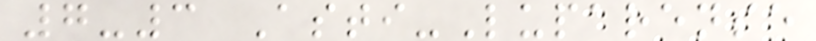7-3 Asti-Luparense
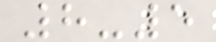8-5
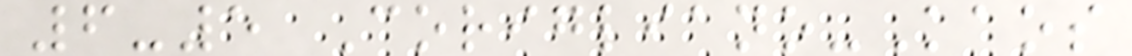6-5 Corigliano-Kaos
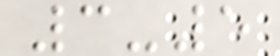3-5
